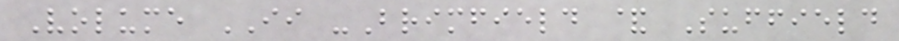Volume II -Brimfield & Suffield
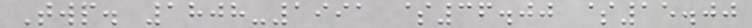Twp. 1808-1991 $36.00 $15.00
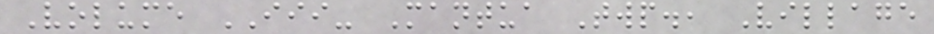Volume III- Mantua Twp., Village
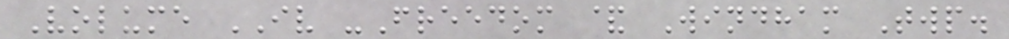Volume IV -Freedom & Windham Twp.
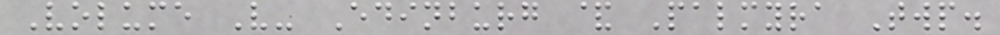Volume V- Edinburg & Palmyra Twp.
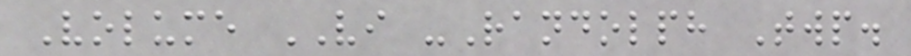Volume VI -Randolph Twp.
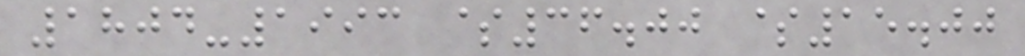1804-1993 $36.00 $15.00
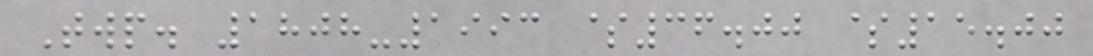Twp. 1808-1993 $36.00 $15.00
